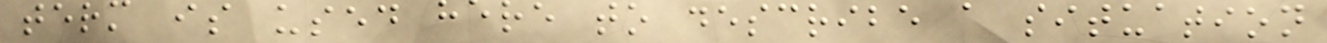term is used here to describe a situation
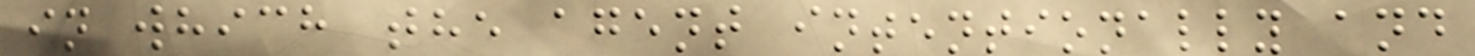in which the agent intentionally and
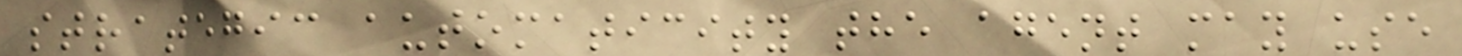strategic automaticity the agent may use
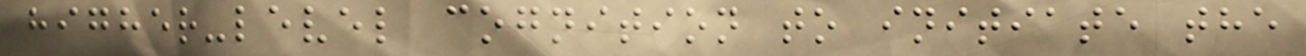higher-level cognition to initiate the
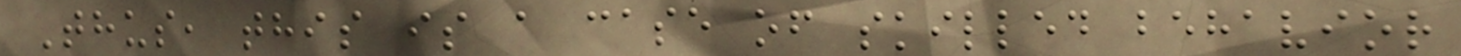Thus, this is a case of skilled behavior
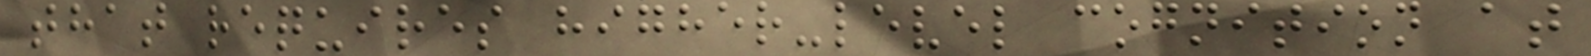that requires higher-level cognition at
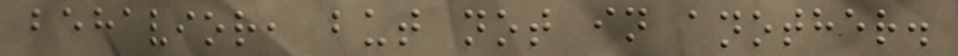behavior, but not in another.
